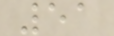51
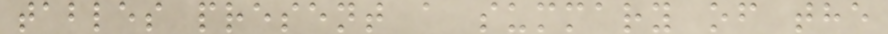tables present a summary of the
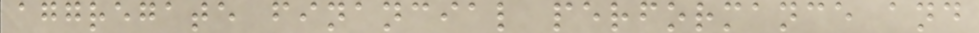aggregate financial performance and
